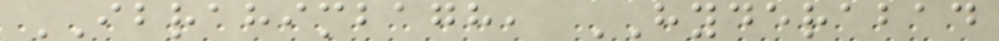IBRAHIMBAGH, HYDERABAD
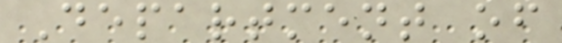Department of
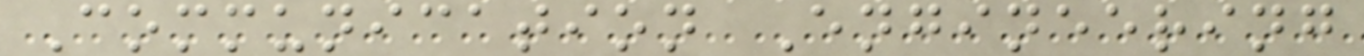Communication Engineering
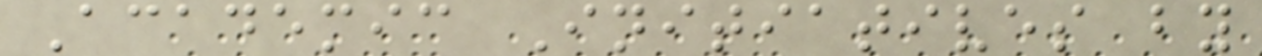Academic Initiatives by
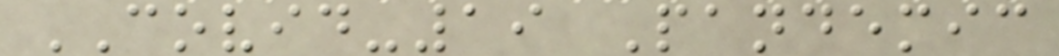COVID-19 Pandemic
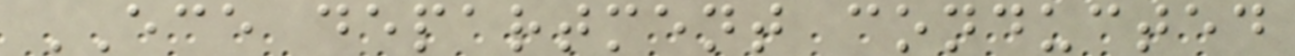ECE department conducted
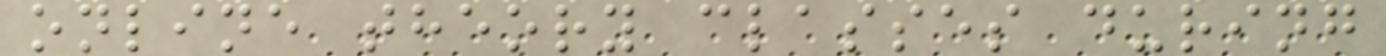online theory classes during
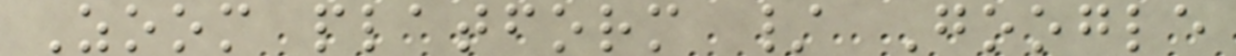Zoom platform / Google
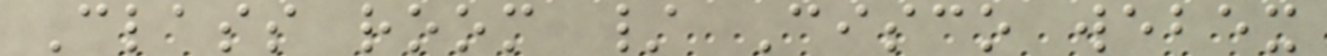Class room / Cisco webex
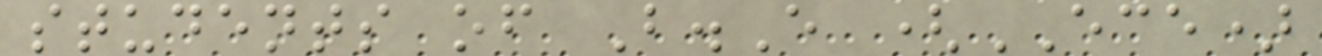students of B.E (ECE)
